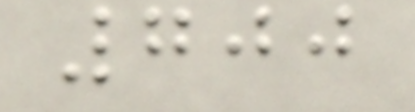700
